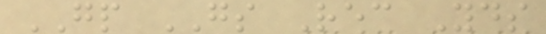GP GS Rec Yds
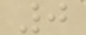0
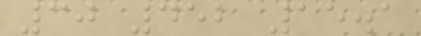30 452 15.1
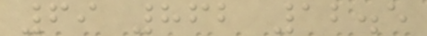69 862 12.5
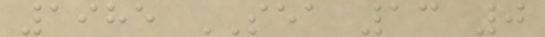1985 SEA 13 0
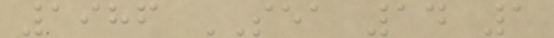1986 SEA 14 1
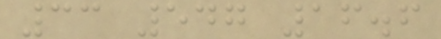33 547 16.6
